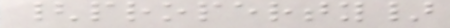{property}
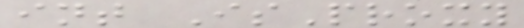int IsProxy
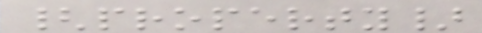{property}
